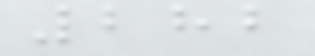282
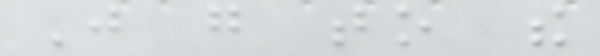Just go to the
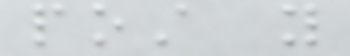post you
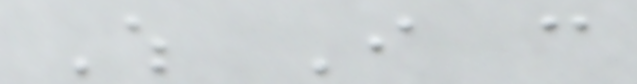Which I can
